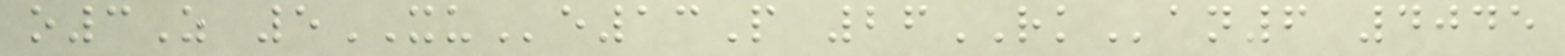o3Z 5XUe13P 26RKan6 4045
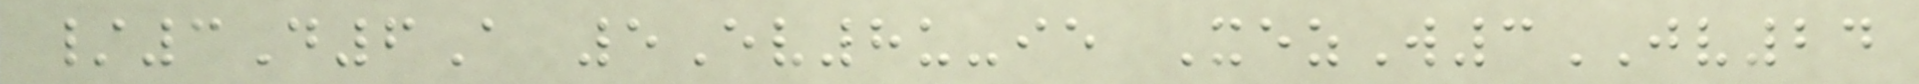/3D6A 5Ev8u-ie XezW3JV24
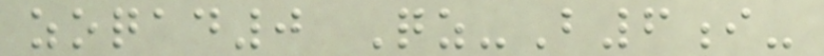zoqad0 Qz-B6i-
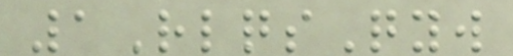1RlqsQyw
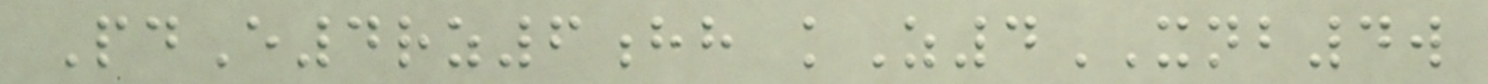PdE4rz6hh kZ4XNB4w
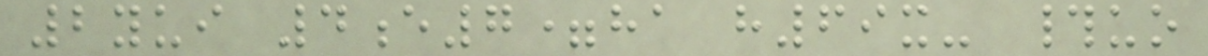2yui 4e7=ha h69x- #uo
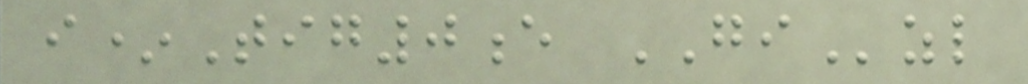i*Tig0e GIzl
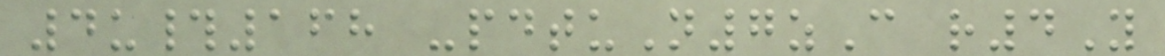4u#168 -pdtuN7zC r4Y
